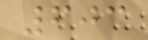603
